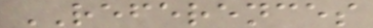REFERENCES
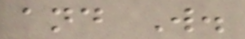and W.
